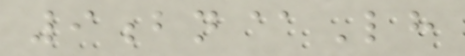9bn@Lh
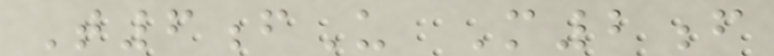T6fU M2f
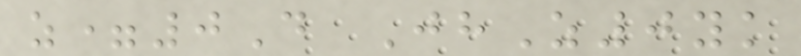z=0D JhZ0yk
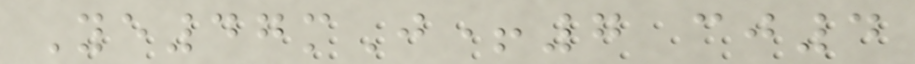Ye47mJ+7 cj4
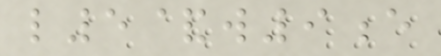l5&w9e
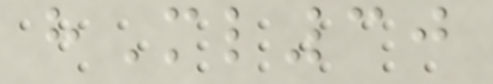hMl30
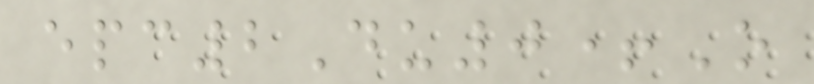epc2Du0+O
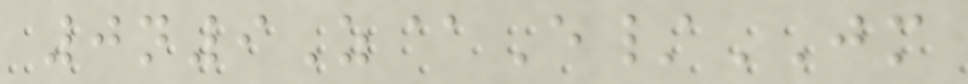0n9Z@E/JM
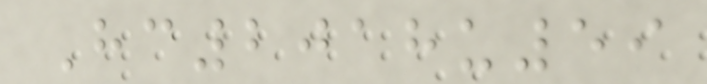Hc2018u59
